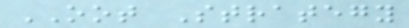OOT Strategy
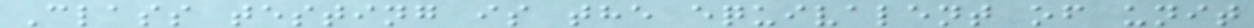Class testing is the equivalent of unit
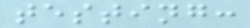testing:
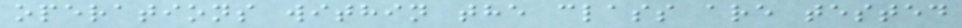operations within the class are tested
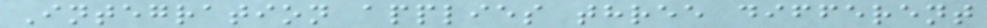Integration applies three different
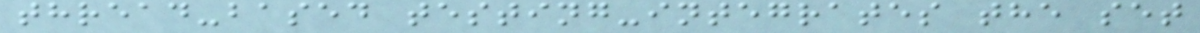thread-based testing-integrates the set
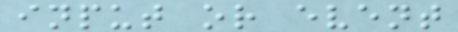input or event
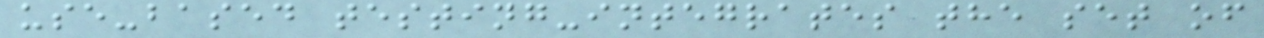use-based testing-integrates the set of
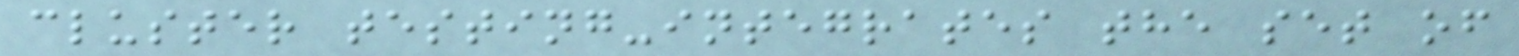cluster testing-integrates the set of
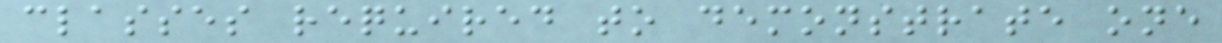classes required to demonstrate one
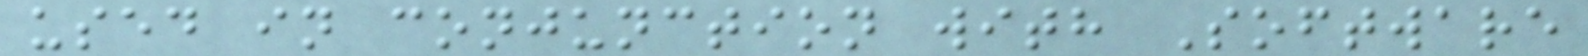used in conjunction with Software
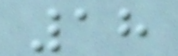18
